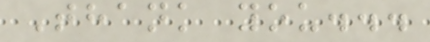Thank you...
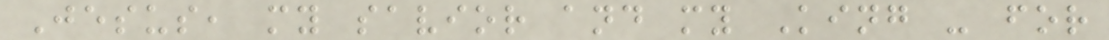Jesus, my savior and my King - for
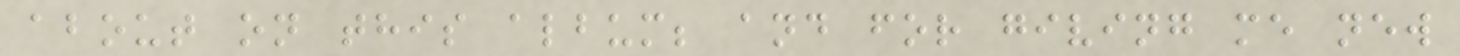about on this album; and for giving me new
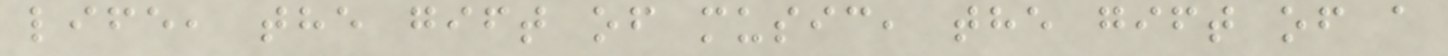life, the gift of music, the gift of a
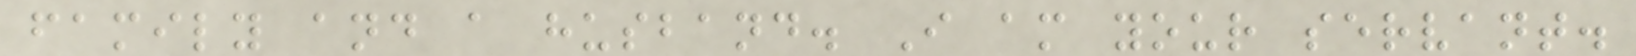family and a husband. I am your servant.
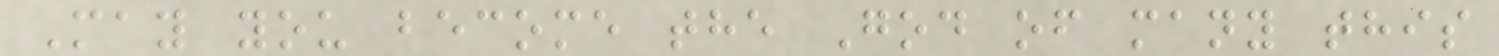May you become the God of many this
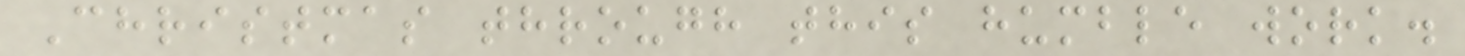Christmas through this humble work.
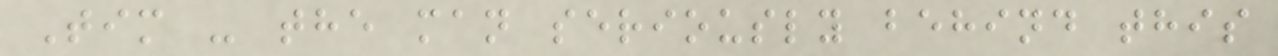Tim - the man seriously behind this
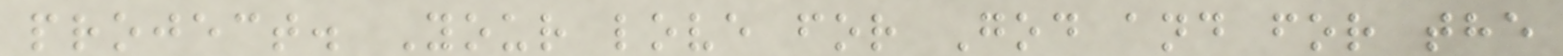project. Your love for God and for the
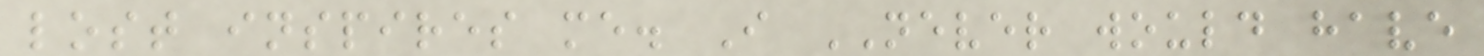lost inspires me. I NEVER would have
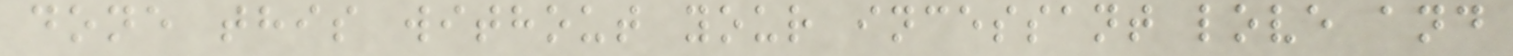done this without your incessant love and
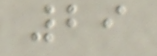29
